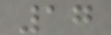17
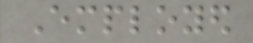Employed
